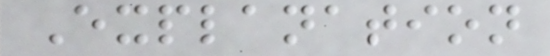Explanation
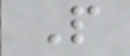P
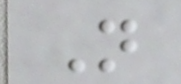N
